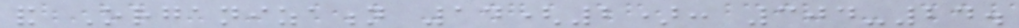and Organization 14(2): 304-24.
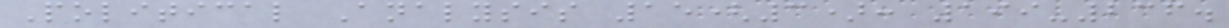Political Analysis 15(3): 199-236.
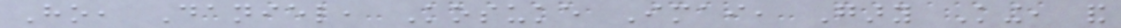Ho, Daniel, Kosuke Imai, Gary King, and
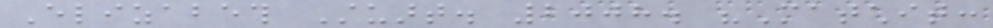Elizabeth Stuart. 2008. "Matchit:
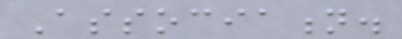Association.
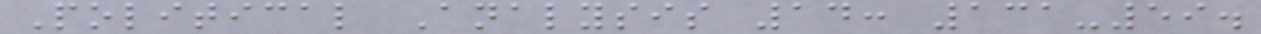Political Analysis 14: 131-59.
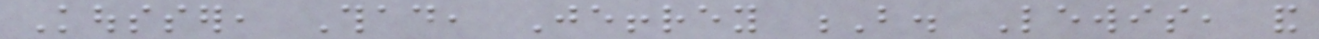Kousser, Thad, Jeffrey B. Lewis, and
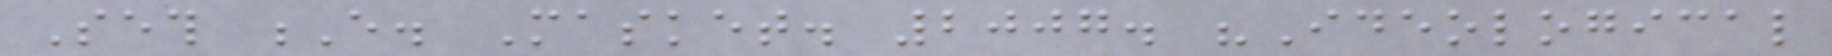Seth E. Masket. 2007. "Ideological
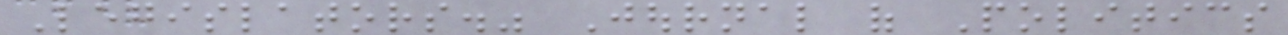Legislators." Journal of Politics
